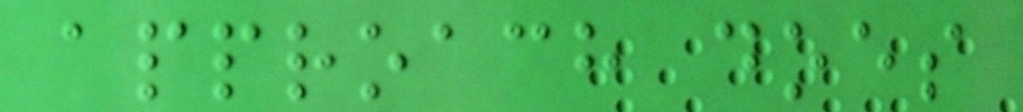approach does
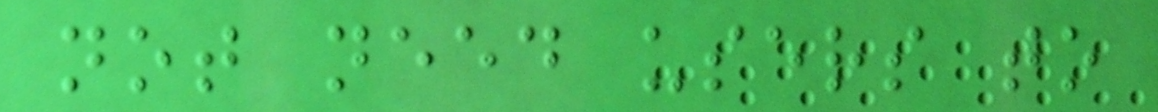not need users to
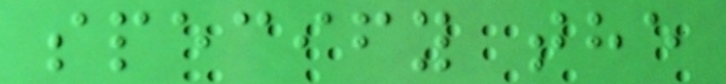specify the
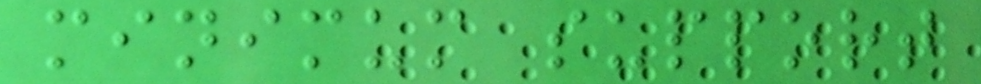minimum support
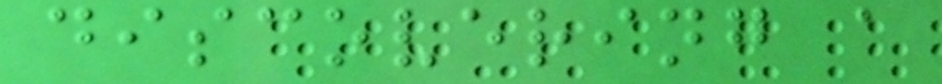discovering a
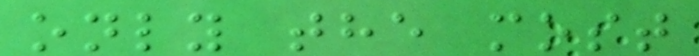only the most
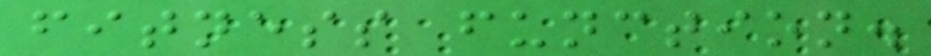fitness function.
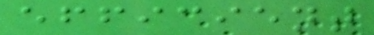efficient
